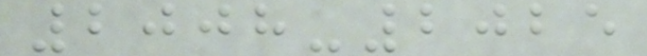2008-2025
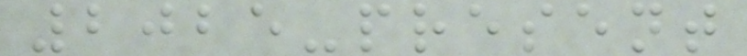2025-present
